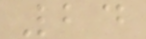24
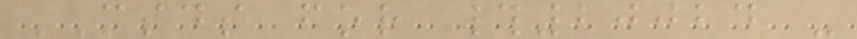MSDS for #20024 -
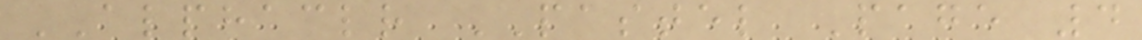ALPHACLR PASTEL Page 4
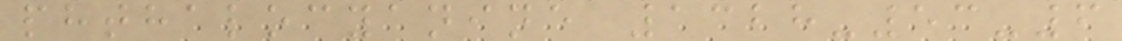phthalocyanine 1328-53-6
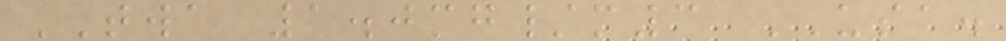TWA 1.0mg/m3 USA.
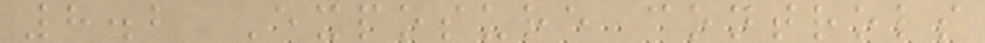8.2 Exposure controls
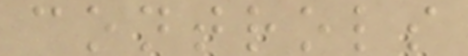controls
